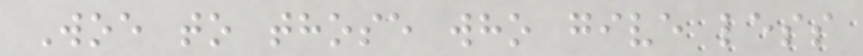Woe to those who give less
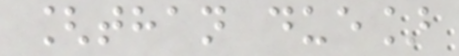[than due]
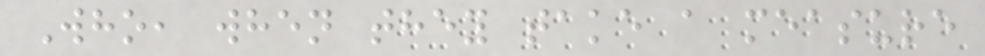Who, when they take a measure
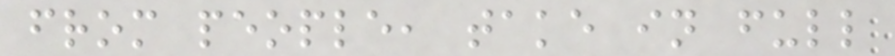from people, take in full
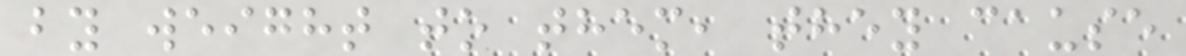by weight to them, they cause
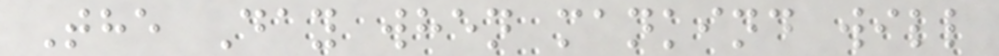The Day when mankind will
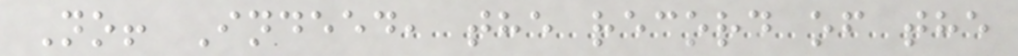No! Indeed, the record of the
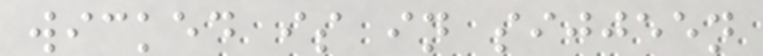wicked is in sijjeen
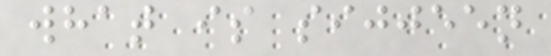what is sijjeen
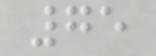75
